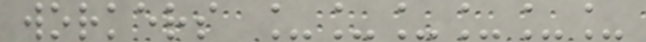workers ______
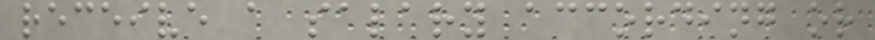receive a salary according or
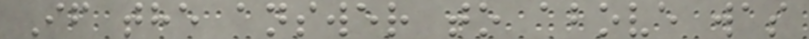If the answer to above was
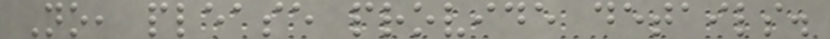No, please provide details.
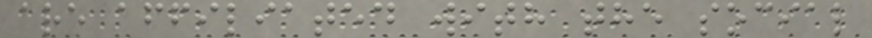are affiliated with the social
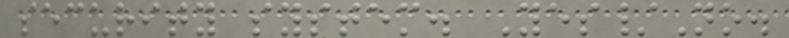security system. Yes/No.
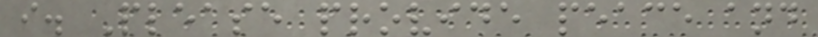i. Please provide peace and
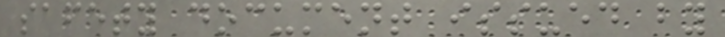safety document issued by
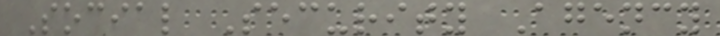Social Security Agency
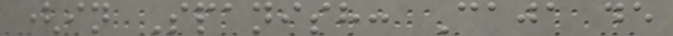(in Spanish: Caja de
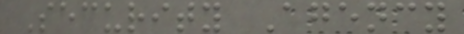Security Agency
